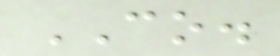CO.
